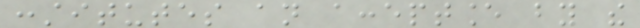constitutes an acceptance by the
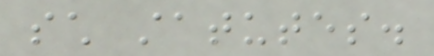such statutes.
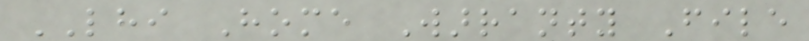LHI Home Warranty File
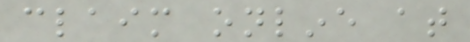claim online at
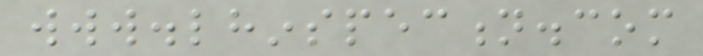www.lhinspection.com
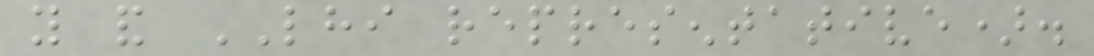you and LHI representative).
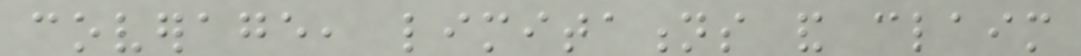coverage, limitations and claim
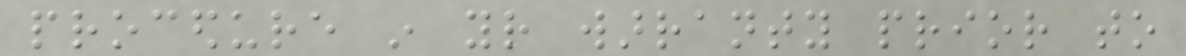procedure in your warranty prior to
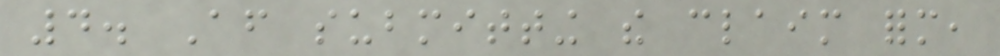4. After submitting the claim form,
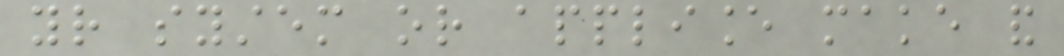your system or appliance make and
